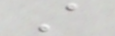A
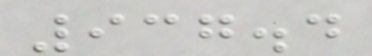937.4
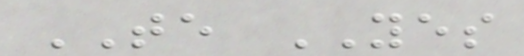TE YES
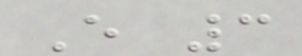E 3
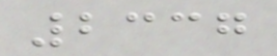2337
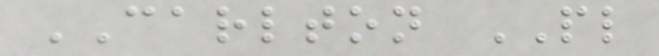CARLTON PL
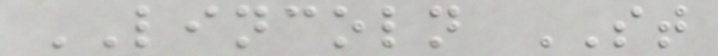LINCOLN ST
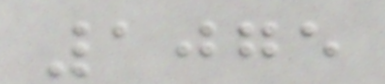1075
